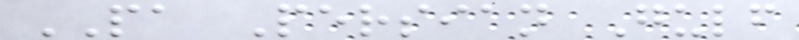PA Persian Gulf
